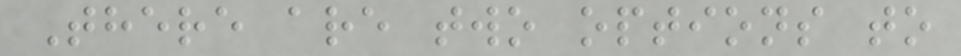There are two options to
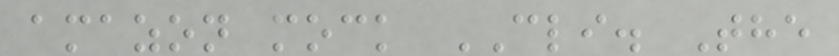amazon mock CLI. The
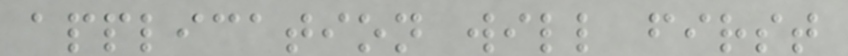application will first
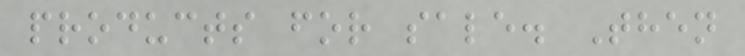products for sale. Then
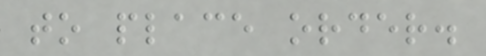to place order.
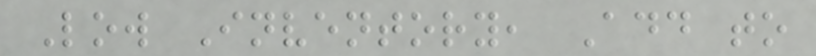Low Inventory, Add to
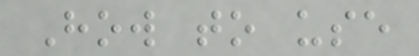How to use
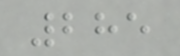285
